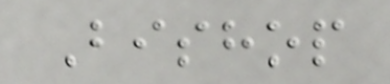Bishop
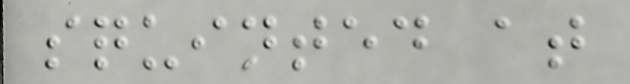squinted at
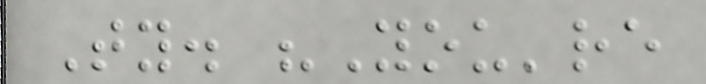Ty. "You're
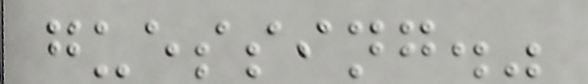guessing."
